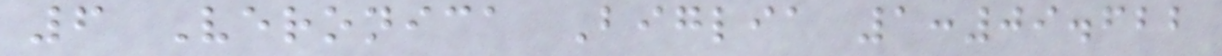6 Veronica Biglia 1:09.622
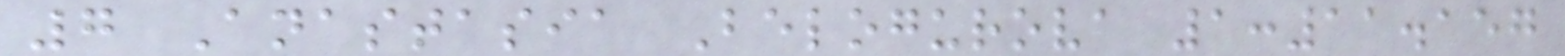7 Anastasia Belogurova 1:11.157
